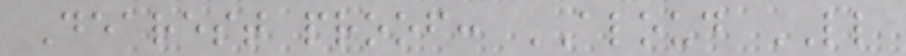Dearest proof: ALOUD LL
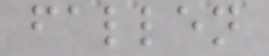fallen
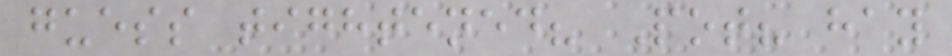guess tightened? Pot? hay
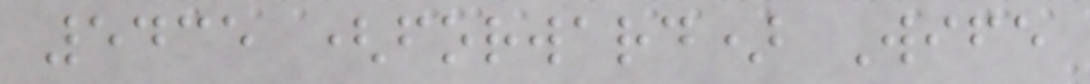5435 (forward) Wife
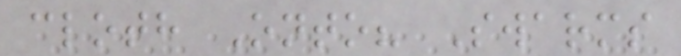cloth Onto? Swarms
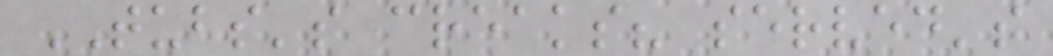TUBS's creaks? served's
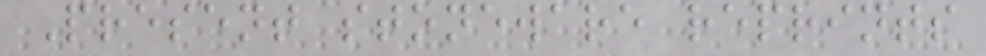Present stoneware reprints
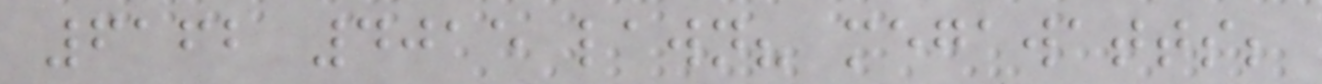6162 4015 lawn? megawatts;
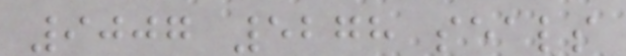9007 5278 seals
